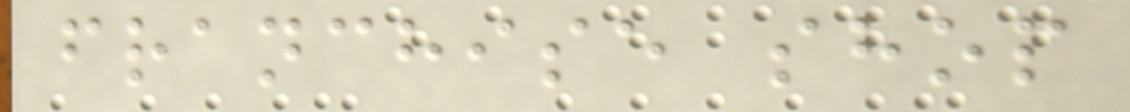franchise shop
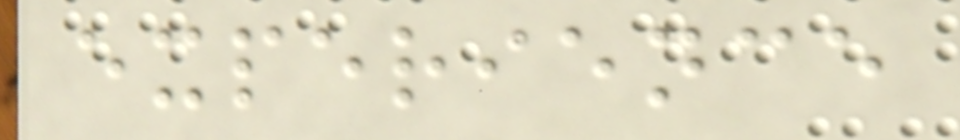experience
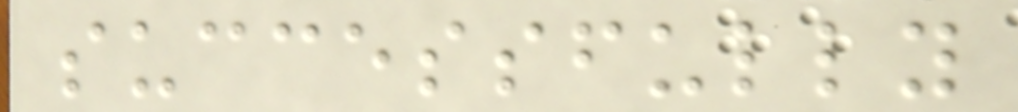successfully
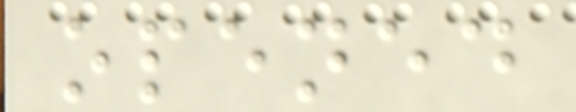opened
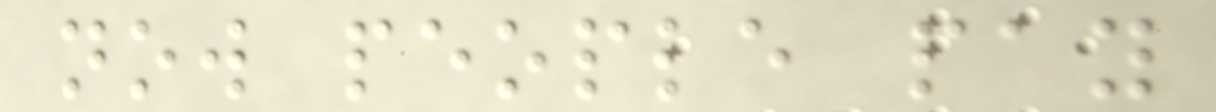now people pay
